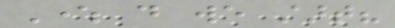Where do we start?
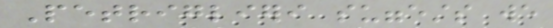Petriglieri suggests we
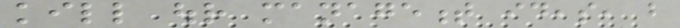kill our management ideas, but
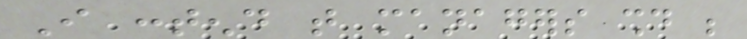I contend that managers should be
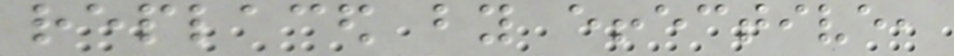replaced by effective,
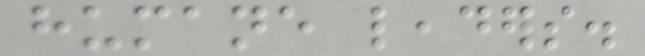humane leaders.
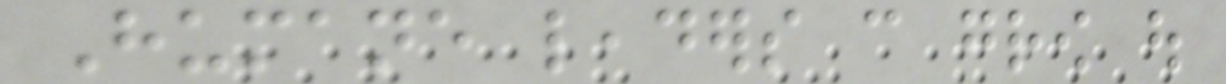Humane leaders can grow out
